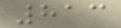813
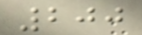200
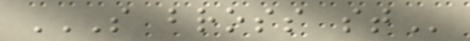S BROSS ST
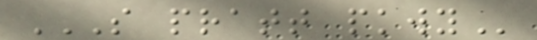S PRATT PKWY
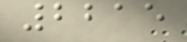2215
